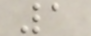1
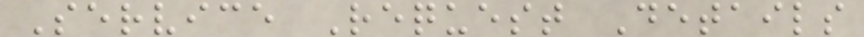Service Request Details
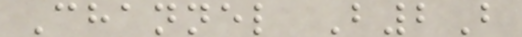Channel B2B
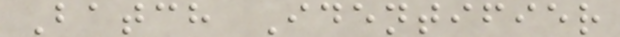Batch Identifier
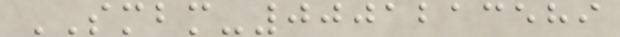SMBM-0001213589
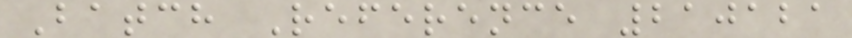Batch Reference 210121
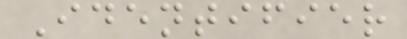Identifier
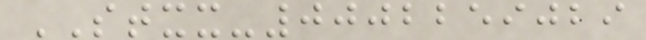STXX-0002259029
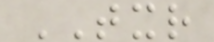TXR
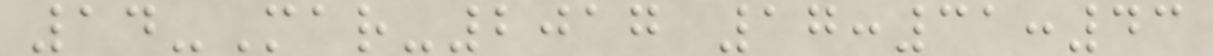14-Mar-2017 17:31:43
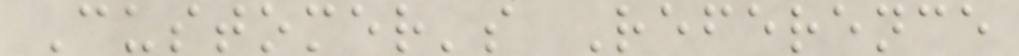Customer's Reference
